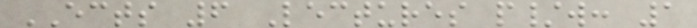ECTS 6 Lectures p/w: 1
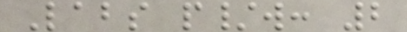Labs p/w: 2
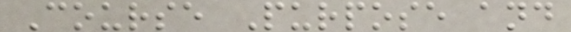Course Purpose and
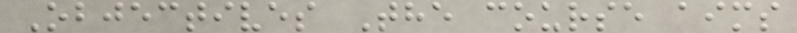Objectives The course aims
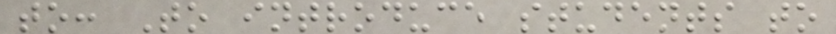to: To introduce students to
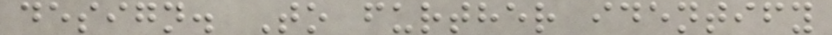design. To further identify
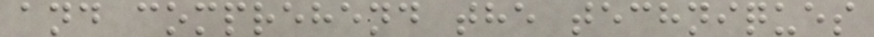and comprehend the techniques
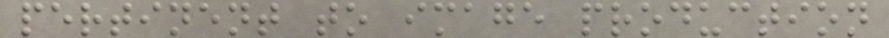pertinent to image production
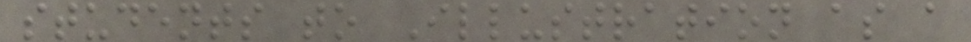students to Illustration as a
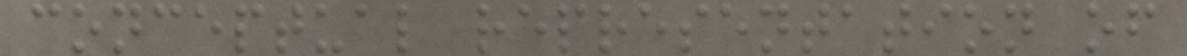conceptual representation of
